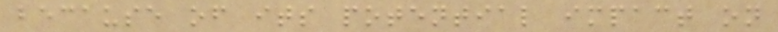because of its potential impact on
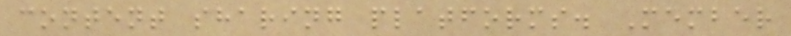content sharing platforms. Member
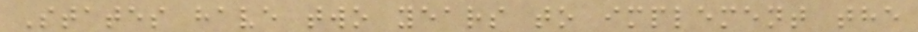States have two years to implement the
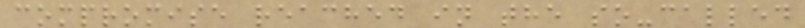compromise reached in the so-called
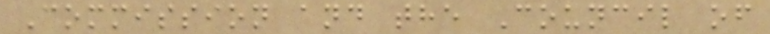Commission and the Council of
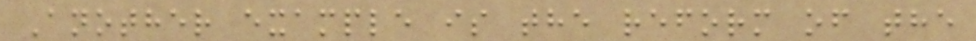Another example is the reform of the
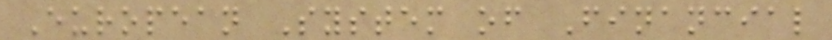European System of Financial
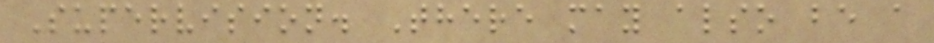Supervision. There may also be a
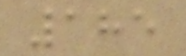185
